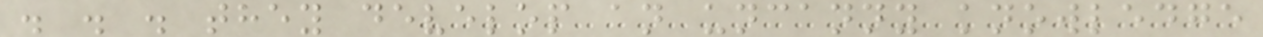. . . they develop an uncanny knowledge
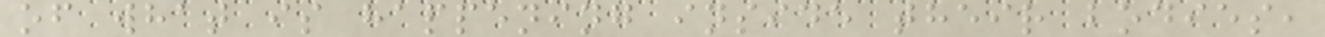of what is happening inside their bodies,
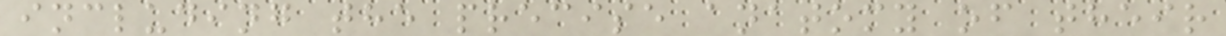including the precise anatomy of their
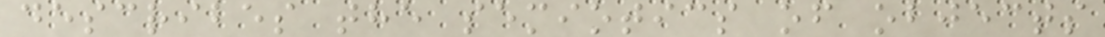describes the semiotics of objects
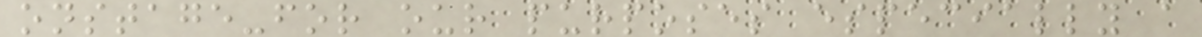onstage-for our purposes especially a
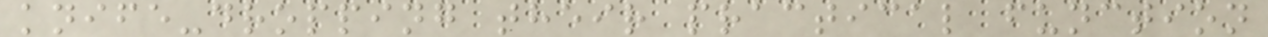knife-dropping their practical function
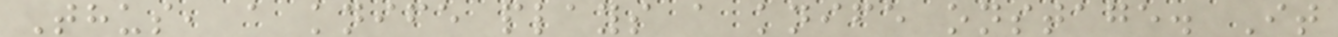Thus, a knife plays a knife onstage. It
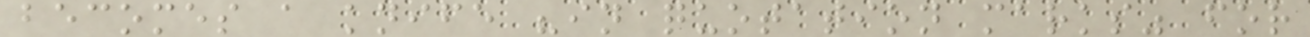becomes a knife "in quotation marks" for
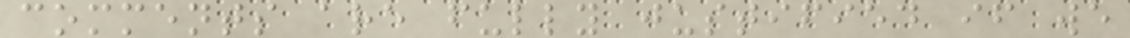comments are fully justified if we
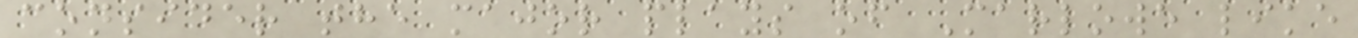consider the major plays of Marlowe like
